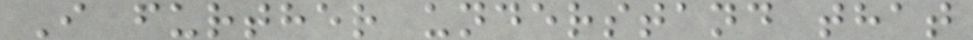I further understand that
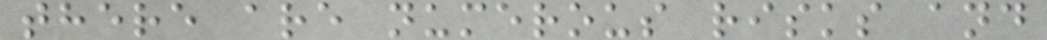there are numerous risks and
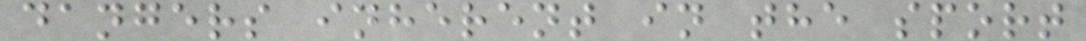dangers inherent in the sport
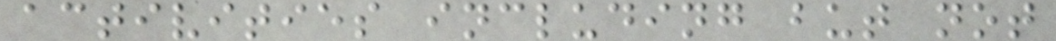activities including but not
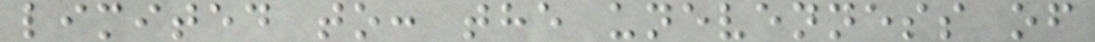limited to: the unevenness of
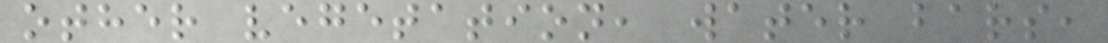other vegetation, water bars,
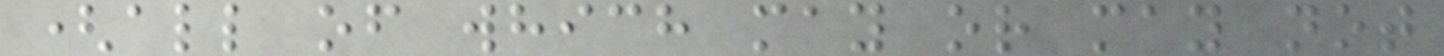(all of which may or may not
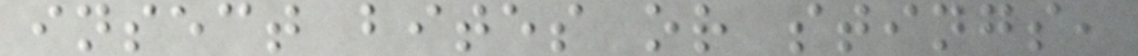insect bites or stings,
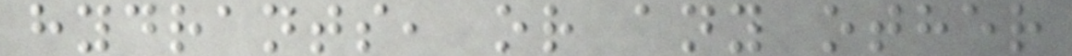hydrants, or any other
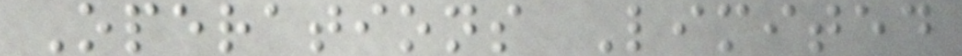Operations Limited
